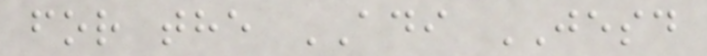for the ADI JESD
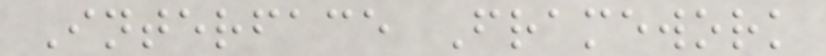Interface Framework
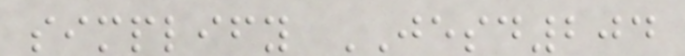simplify JESD204
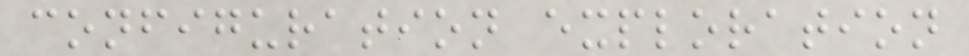configuration exploration
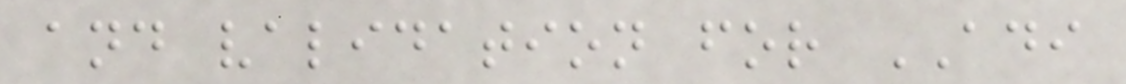and validation for ADI
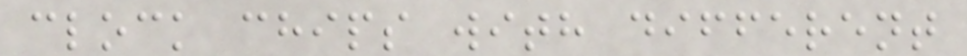clock chips with different
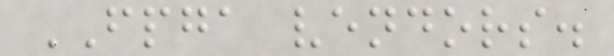FPGA vendors.
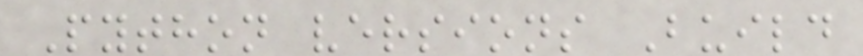Python versions Build
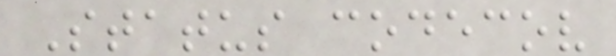Status codecov
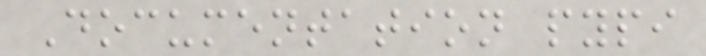Documentation pypi
